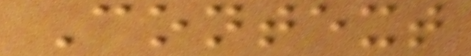Context
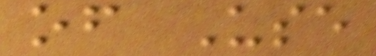of Use
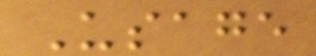Usage
